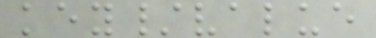key/value
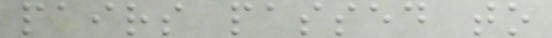pairs passed to
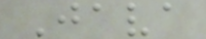Java
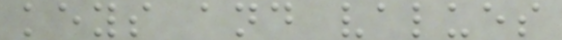keys and values
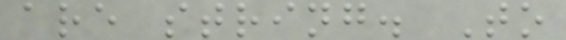are string. To
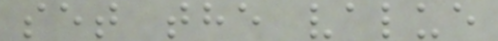set the value
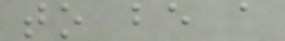to be a
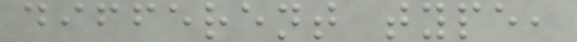different type,
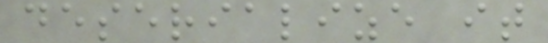deserialize it
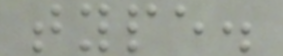type.
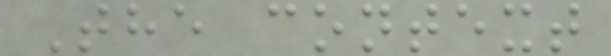The context
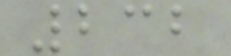232
